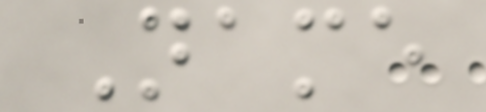Name
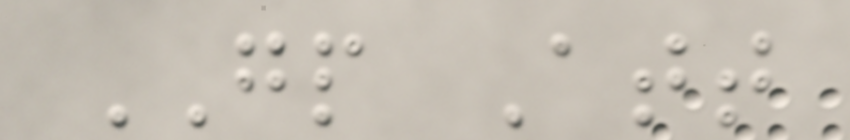GP Att
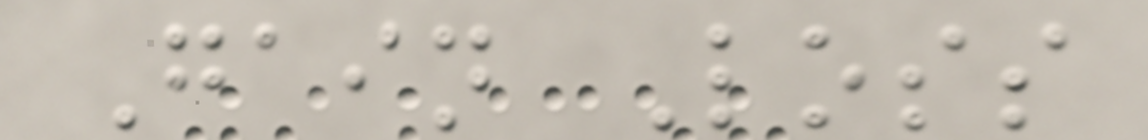Gain Loss
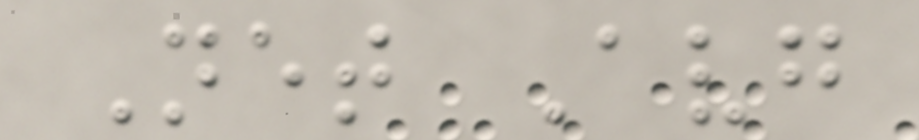Net Avg
